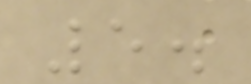5.
